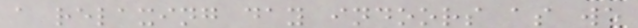a relaxing day indoors as we
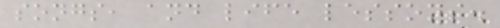songs, and life lessons.
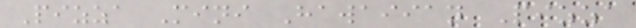Pizza Mini Hawaiian Pizza
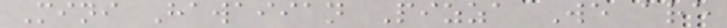Mini Hawaiian Pizza We are
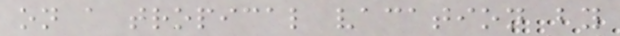on a tropical vacation by
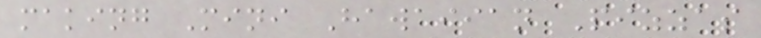making Mini Hawaiian Pizzas
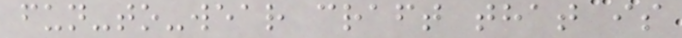fun-to-wear craft that is
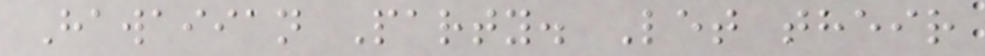Hawaiian Party. Let their
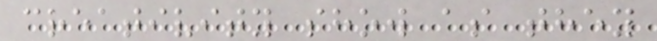creativity show as they
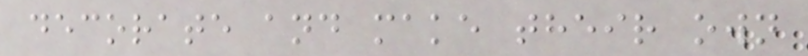decorate and make their own
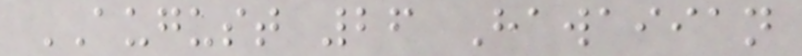AUGUST 26 Hawaiian
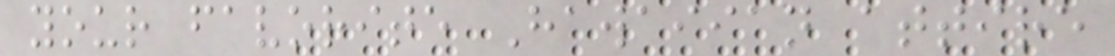your favorite Hawaiian attire
